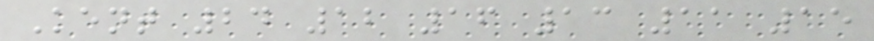Kent 24 12 16 13 11 15
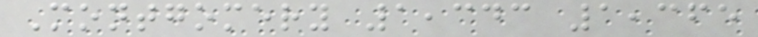Montgomery 1,343 1,365
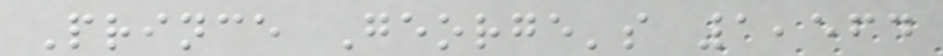Prince George's 1,564
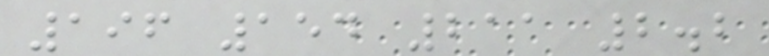196 154 211 2.2
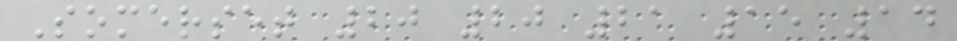Somerset 20 20 21 15 14
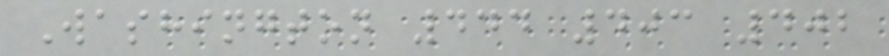Washington 444 403 402
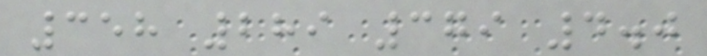358 289 379 4.0
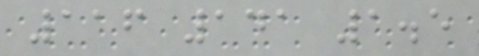116 141 1.5
